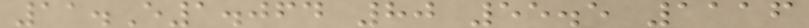11.E1.064 80 55.5 1116
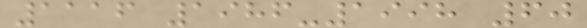1116 1986-1998 60
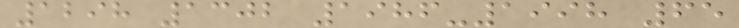1298 1302 1986-1998 65
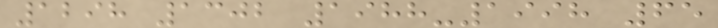1298 1302 1988-1998 65
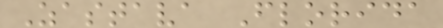Zastava Florida
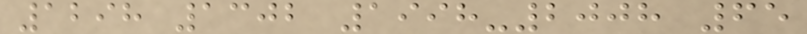1298 1302 1998-2008 65
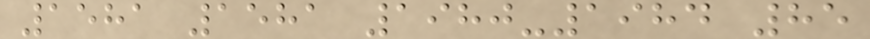1581 1581 1980-1984 85
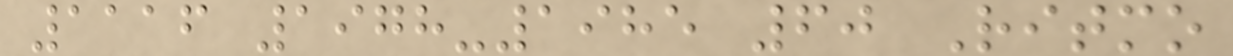1116 1978-1985 60 Ritmo
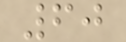60
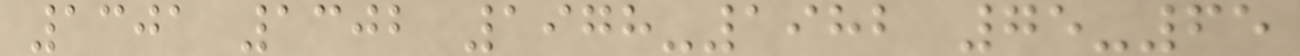1301 1302 1978-1982 75-65
